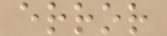error
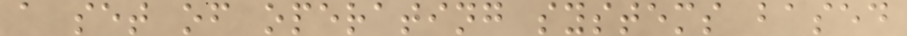a set of operating systems based
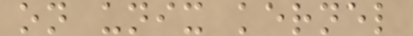on unix kernel
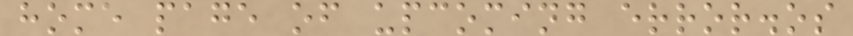home page of upcoming error.os
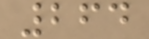264
